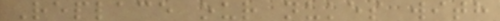Replace our nukes with
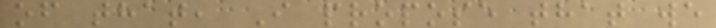of that, I propose that we
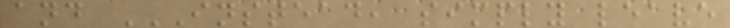and INSTEAD, SIMPLY LEAVE
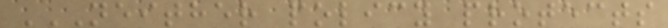NEITHER POLICY PROTECTS
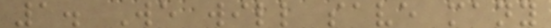1. We will save many
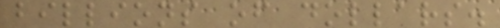billions of dollars.
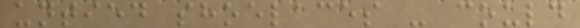untied shoelaces - could
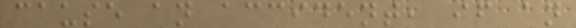cause an accident, if an
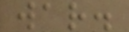war.
